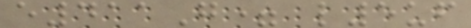e411G= l5uf
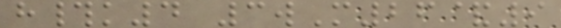h#k4 3wM26&9
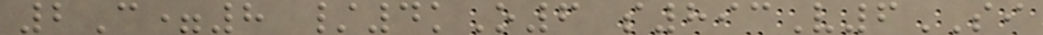2C=8 /4kO6 s893V6SI
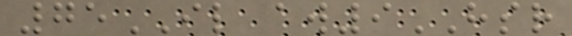75IL aw9HSR
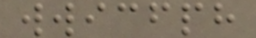wwicfph
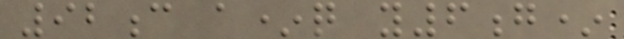92c a*q y6g*
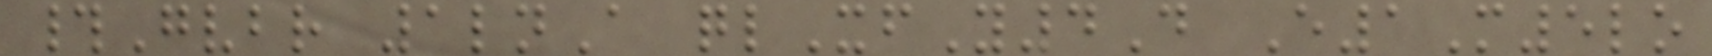#Gvbr 1lnA qlXfY4D E1M5lo
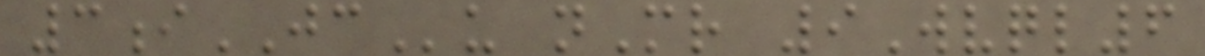3iJCu nMr 9Wvql6
